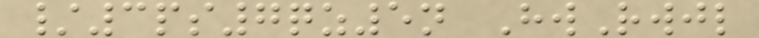/3ps7qz5n HwRwjl
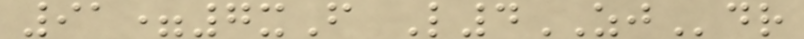91=7xF L4ZJdr
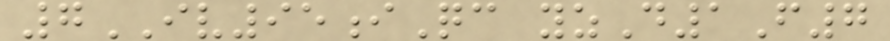7IV95iQc yzD1F7
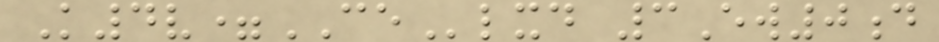K4v=CElxd 3Ew0d
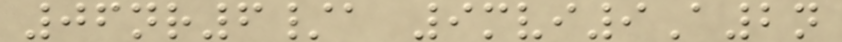06nr6/a 9mvi9A2n
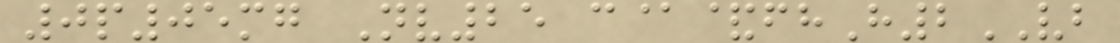0p05mg Nv25 c@&fhH2VB
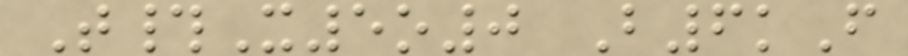T#X5o0 B6kF
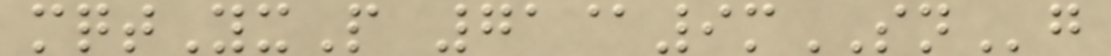mqtYxP 71@9mSNg
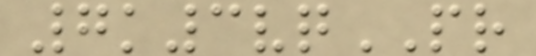7k3vqPR
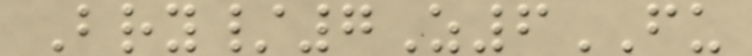Bry/7Z6FU
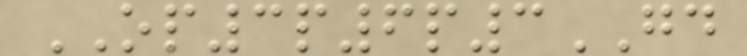OP3p6p3GD
